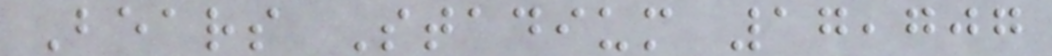Bears Stadium 17,707
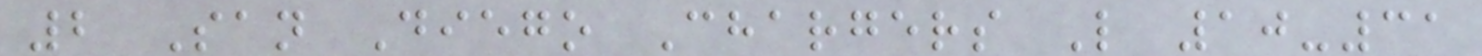2 San Diego Chargers L 10-31
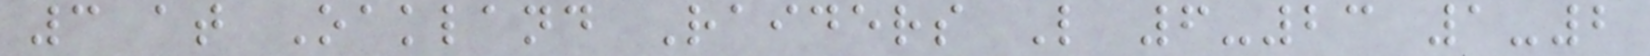3 at Oakland Raiders L 6-23 1-2
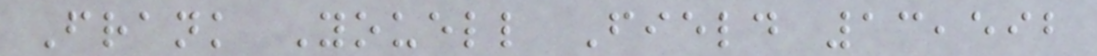Frank Youell Field 13,592
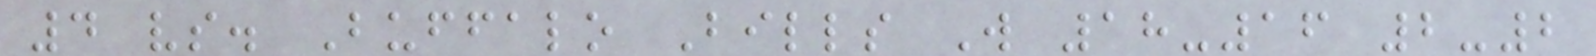4 vs. Buffalo Bills W 18-16 2-2
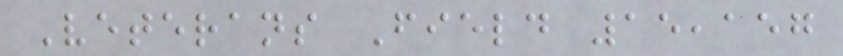Veterans Field 15,157
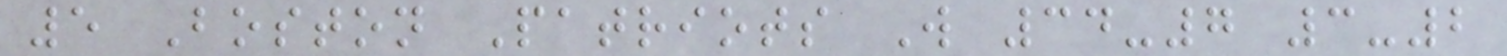5 Boston Patriots W 34-7 3-2
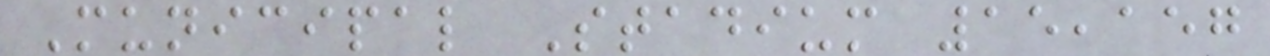Municipal Stadium 15,157
